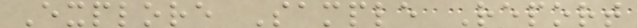Explore Sample Report
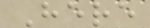Here
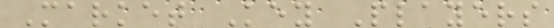Market Key Players
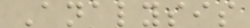Analysis
